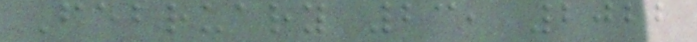February 23, 2022
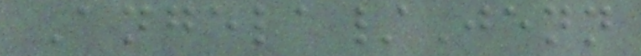Angela/Jenn
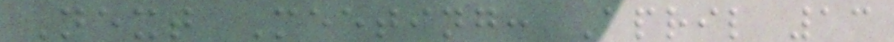Next Meeting: April 13
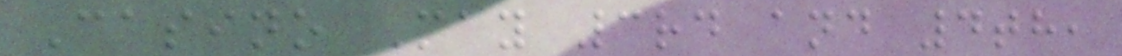Casino May 3rd and 4th,
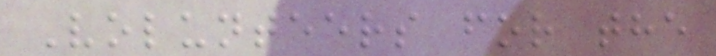Volunteers for the
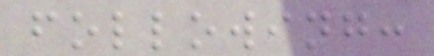following:
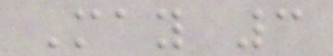May 3
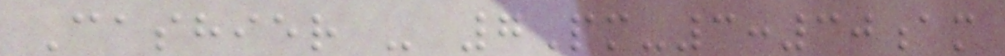Cashier - 7Pm-3:30am
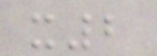x2
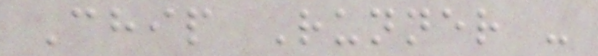Chip Runner -
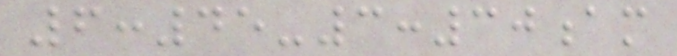6:45-3:30am
